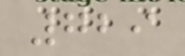729
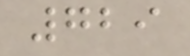729
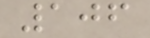106
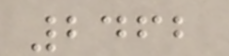2462
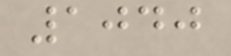1040
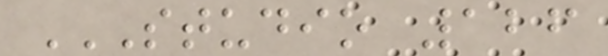STUDIO 126
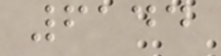6144
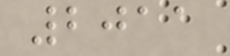2011
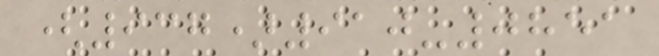(937)910-0851
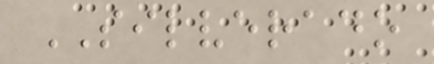SILVERADO
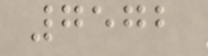7572
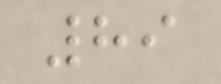89
